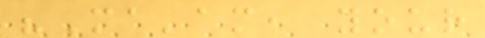"Ma'am, your
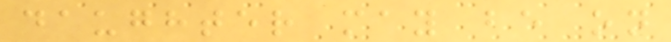daughter may be on
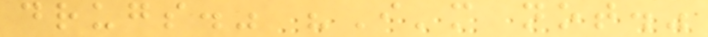drugs." "I'm not."
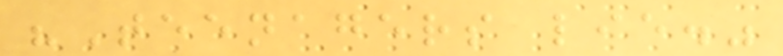"Teenagers lie."
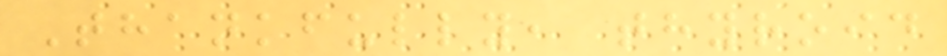Thankfully, thyroid
